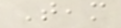Team
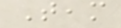Team
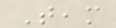Team
